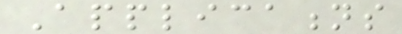Applications
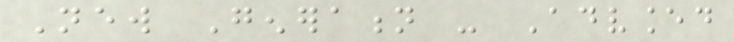New Generation - Advanced
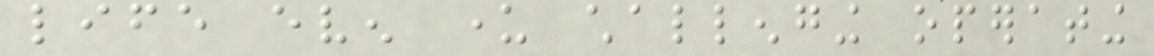life even under challenging operating
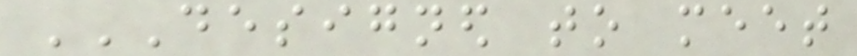DESIGNED TO MEET
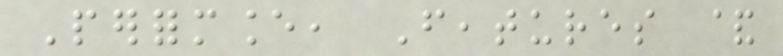Performance, Features &
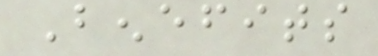Benefits
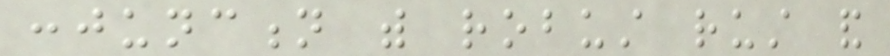conjunction with robust rust and
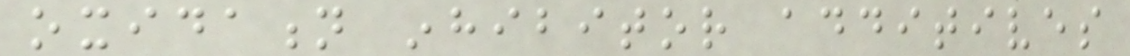oxidation inhibitor additives
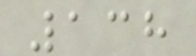138
